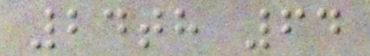24th 64
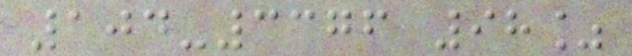104-3376 98%
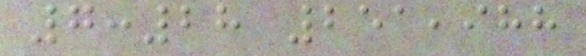7:28 251,988
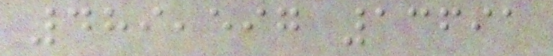489,597 13691
